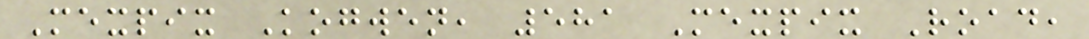Mexpix Kogwen, 581 Mexpix Road,
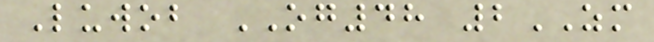Luwob OG48 2ZM
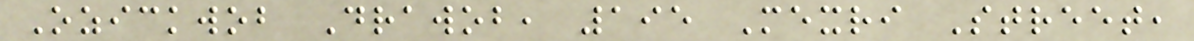Ozickwob Drawob, 195 Mexri Street,
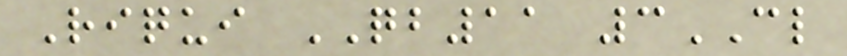Riqui QB11 3CL
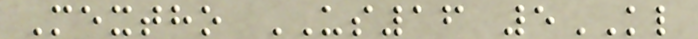Mextho US16 5KL
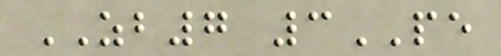ZB7 3PE
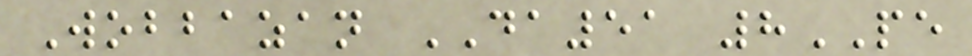Wobbazan DA51 8PE
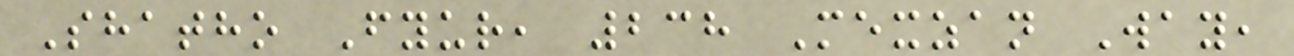Shatho Fyur, 238 Mexzan Way,
